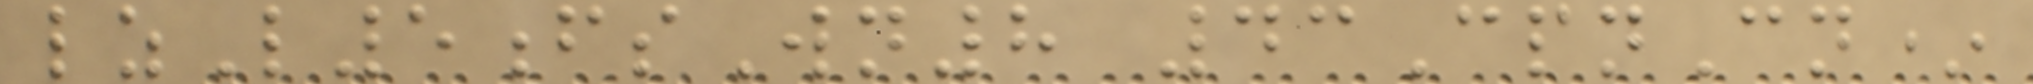lzL5fsWn8 43CpnCn*
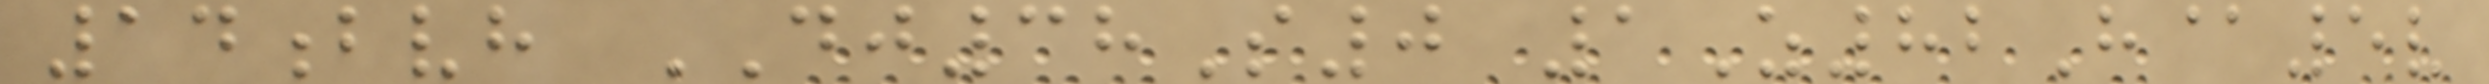14bvh DJ38S0 1Z82H@5v
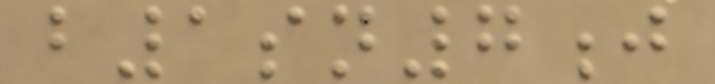b1sn7j
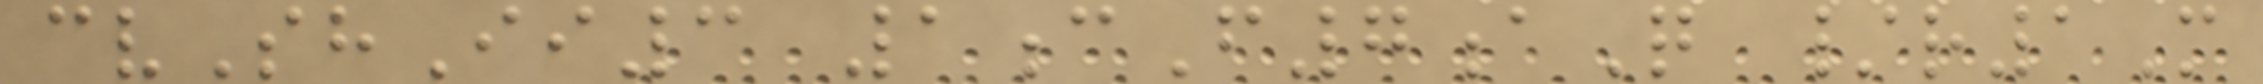cvShIi3 1cF7aQ /r1M
